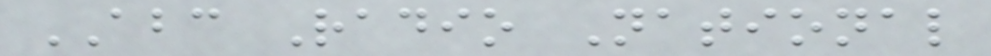ABC Radio National
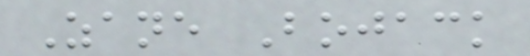Zane Bojack
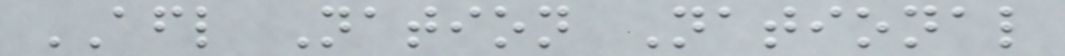AFL Nation National
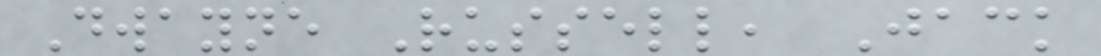Dwayne Russell, Jack
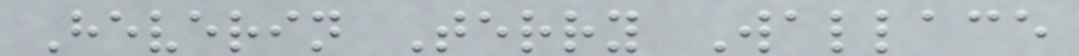Heverin Terry Wallace
